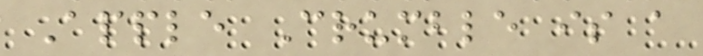Apple Crumble is a
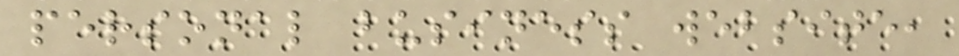personal business website,
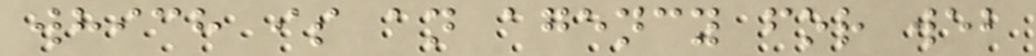which is an agency for web
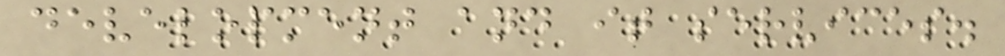development and it services.
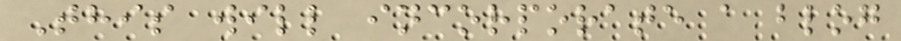This will incorporate a blog
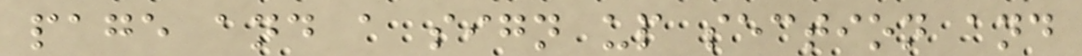page and a sign up section and
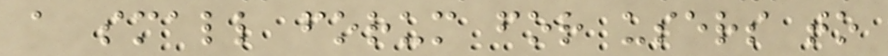a small forum for users to
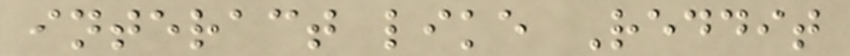interact like Reddit
